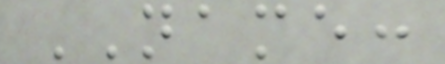NAME:
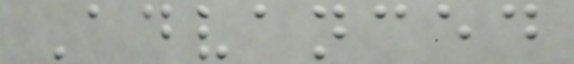Advanced
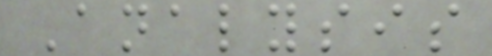Analysis
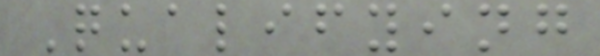Qualifying
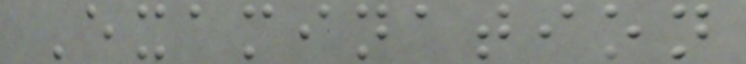Examination
